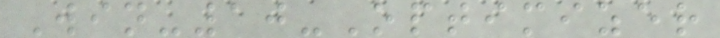Win-10-Optimizer
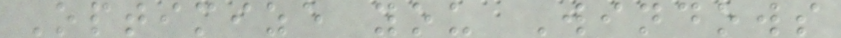Optimize you Windows
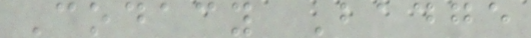Codacy Badge
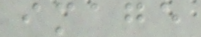image
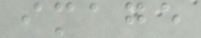image
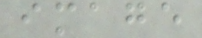image
